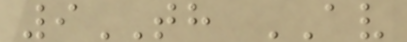9TH AV
